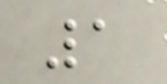1
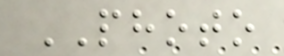PHOTO
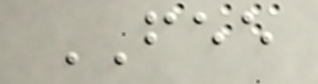FEE
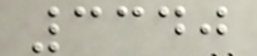3340
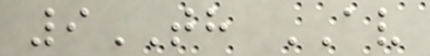9TH AV
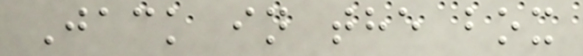Jack in the box
